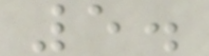5.
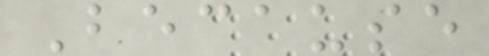Because
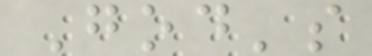God's
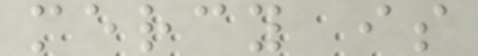mercy is
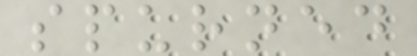spurned
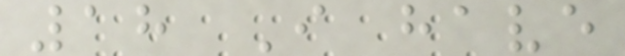18 I have
